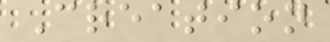Creation
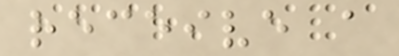receive a
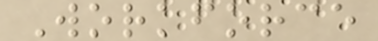Workforce
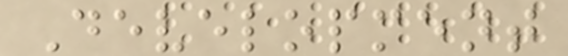Development
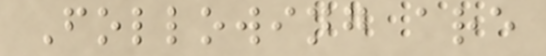Following are
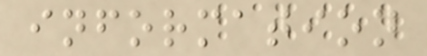information
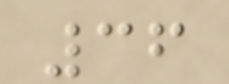36
